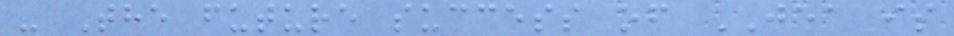- The future success of JEA is
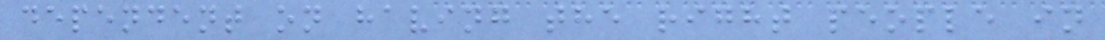dependent on having the right people in
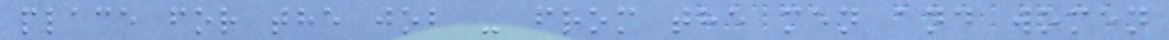place for the job - from the men and women
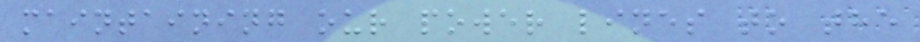maintaining our power lines to the
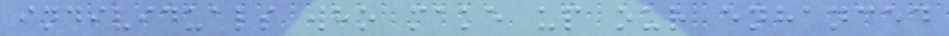individuals who make up our enhanced
